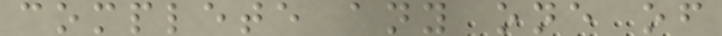complete any one of
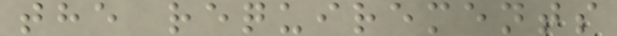the requirements
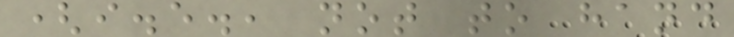(i.e., not to hand
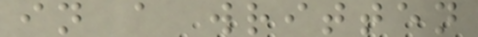in a written
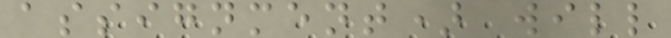assignment) will
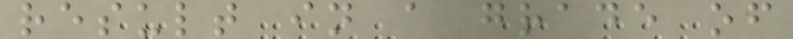result in a grade of
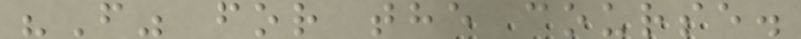"F" for the course.
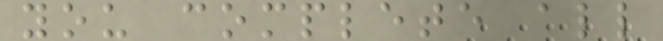you complete all
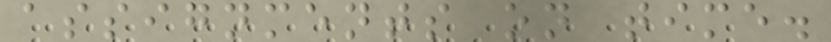assignments on time.
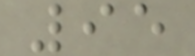95
